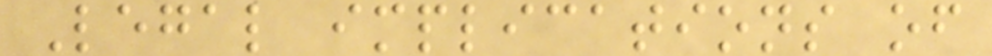Legal implications of
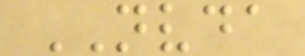NVDA
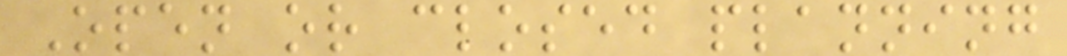Open or closed planning
